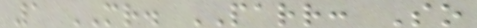1 MR. PARR: So
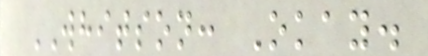WHITSON: Okay.
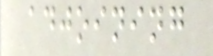adjoining
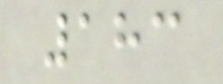183
